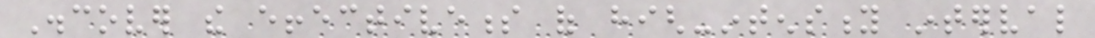Discover the effectiveness of high-intensity interval
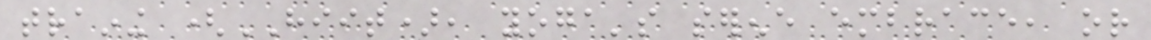training (HIIT), yoga's serene embrace, or
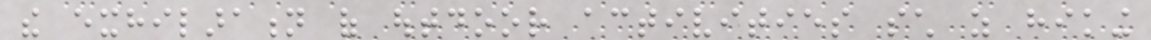the exhilaration of outdoor activities such as hiking
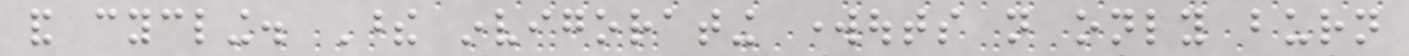and cycling. These invigorating workouts not only burn
